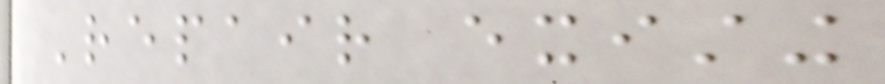Repair existing
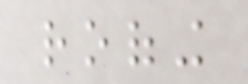roofing
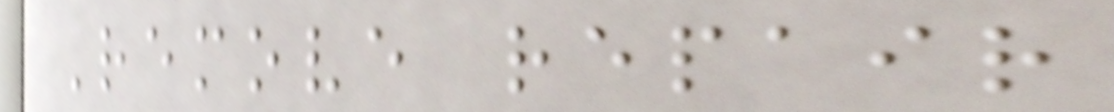Remove repair
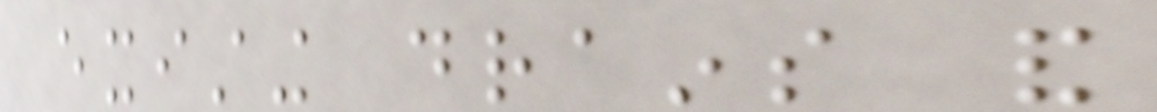existing drains and
